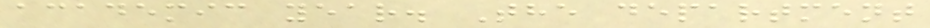academic year. The department
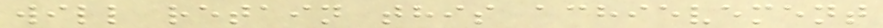will retain this achievement
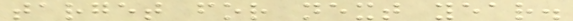target for next year.
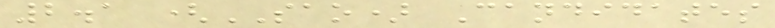2.1 (SAO) Candidates
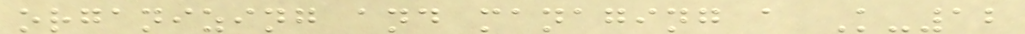organizing and managing a K-12
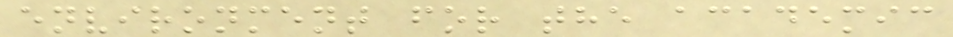environment for the academic
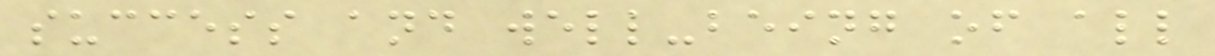success and well-being of all
